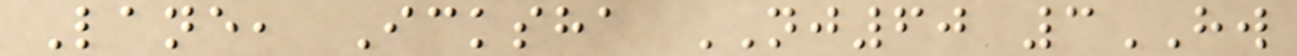Lane, Icksha NJ60 3HW
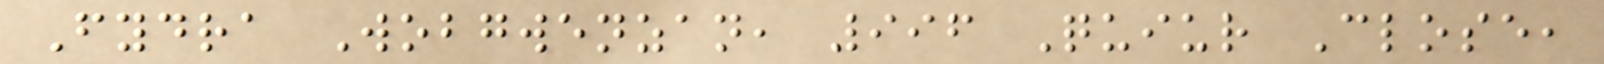Fydra Wobgwenzan, 996 Quiur Close,
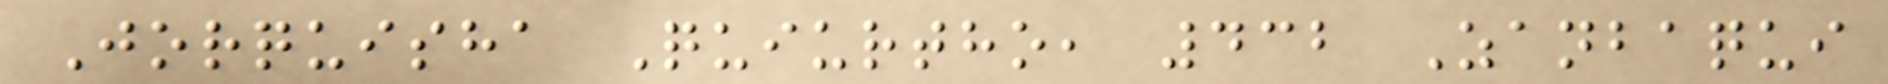Jorquisha Quiurtho, 432 Zanbaqui
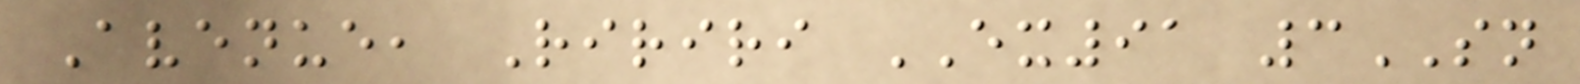Avenue, Ririri EX91 3SN
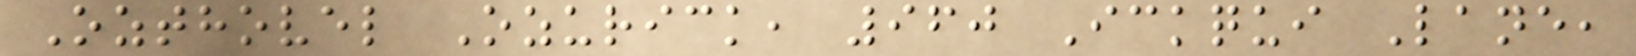Ozthovel Ozurick, 960 Ickqui Lane,
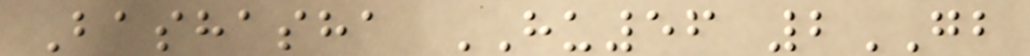Bashasha HU56 2GB
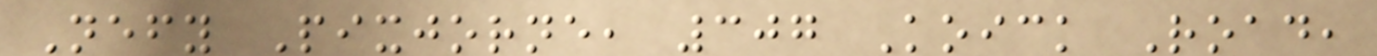Nefy Pixjorne, 307 Koick Road,
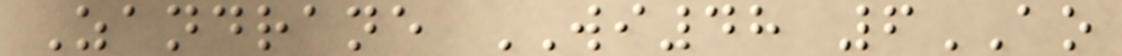Zandrane WI48 6AO
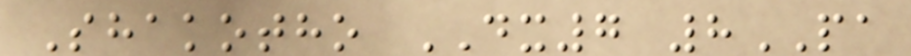Shakotho DX7 8PA
